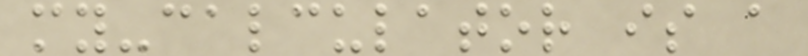my-calculator is a
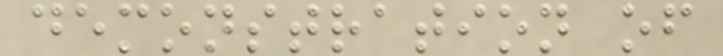demonstration of
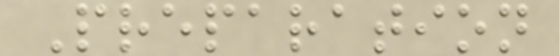Preparation
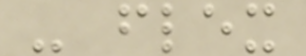- flex
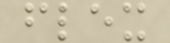flex
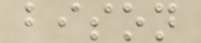bison
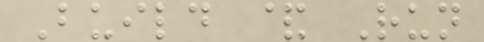Build & Run
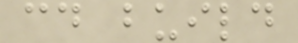cd build
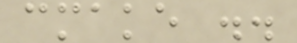cmake ..
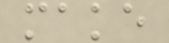make
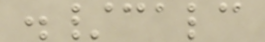./calc
